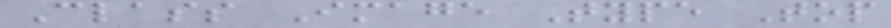Class Image Type Top
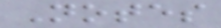Notes
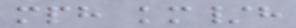mph km/h
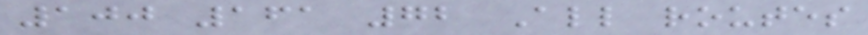100 161 72 All routes
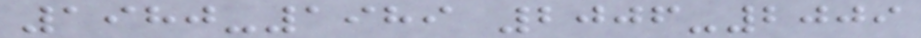1980-1989 2006-2009
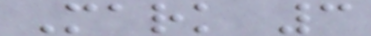Mark 3
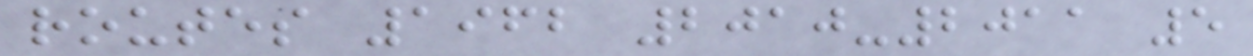routes 1962 2010-2011 5
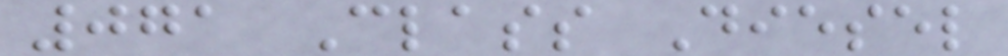071 Class Diesel
